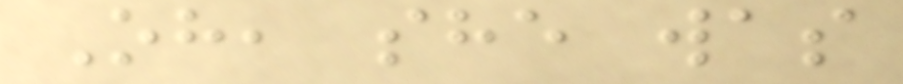Oh, she was
